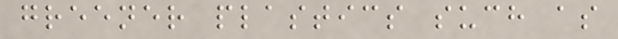greener plastics such as
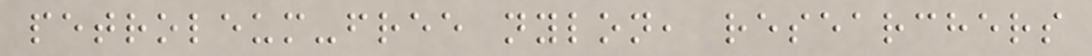petroleum-free nylon, researchers
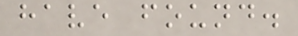have found.
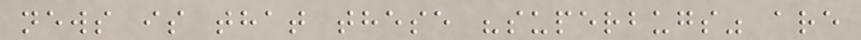news is that these "superbugs" are
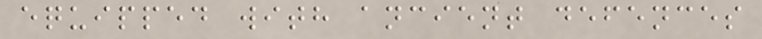equipped with ancient defences
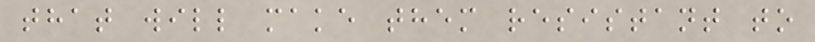that will make them resistant to
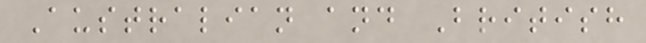Australian and British
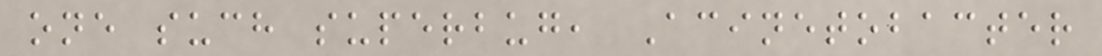one such superbug, Acinetobacter
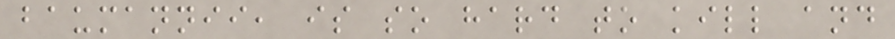baumannii, is so hard to kill and
